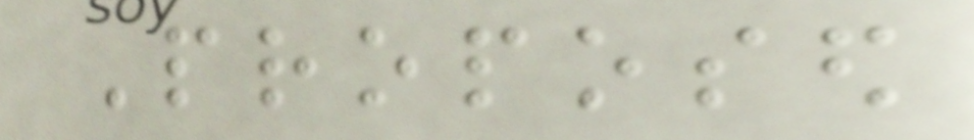Proposed
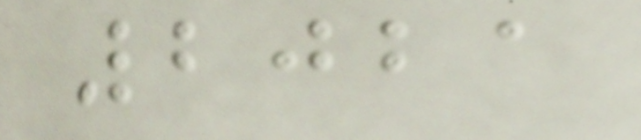2021
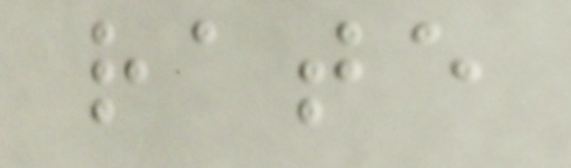rate
